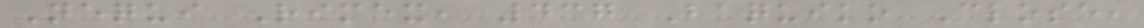Nequi Rimex, 437 Baquiko Close,
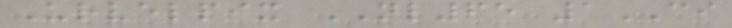Urvelpix NL65 1CI
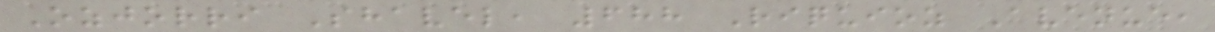Ozjorri Shavel, 688 Riquioz Avenue,
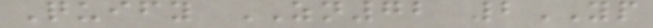Quify ZN72 2YP
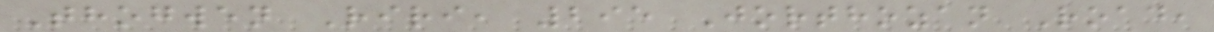Thogwen Riri, 295 Jorthozan Road,
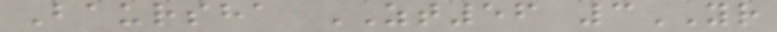Baursha ZT56 3YR
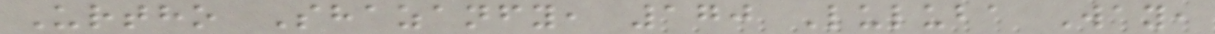Urtho Shazanfy, 170 Luluba Way,
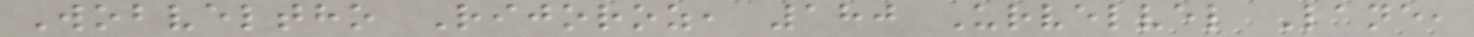Wobveltho Rijoroz, 180 Urvelvel Lane,
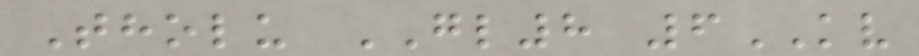Tholu GL8 6KV
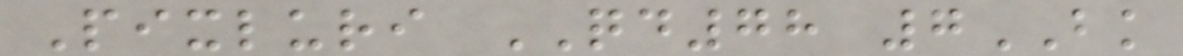Pixluri QD78 7BK
